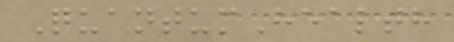QuantumHealth
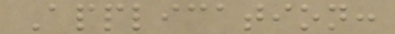Application:
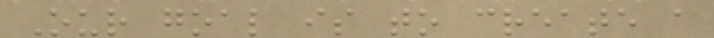Our goal is to create a
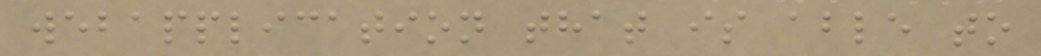webapplication that is able to
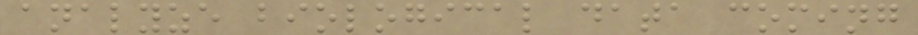analyze biological data coming
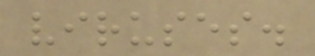viruses.
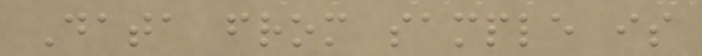Data from sample is
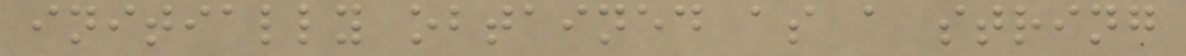initially obtained as a string
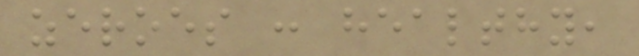zeroes : healthy,
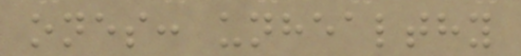ones: unhealthy
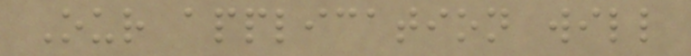Our application will
